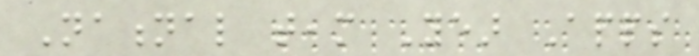National team Year Apps
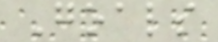Goals
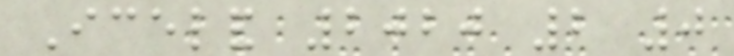Iceland 2020 2 0
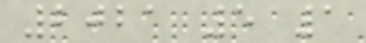2021 5 1
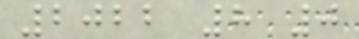2022 8 0
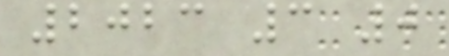2023 3 0
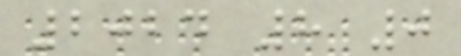2024 8 0
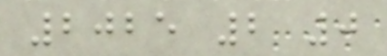2025 2 0
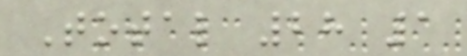Total 28 1
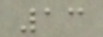13
